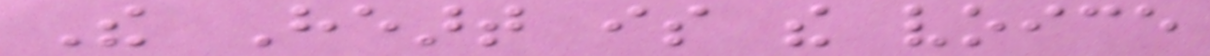The Heart is the voice
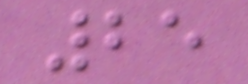25
